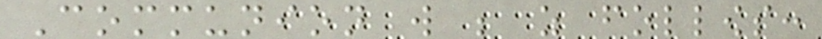Communion will be as follows:
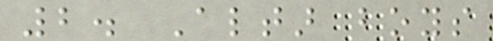2. Altar boys
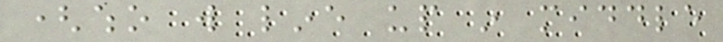(who will line up in middle
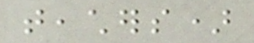teachers)
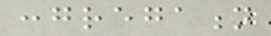congregation
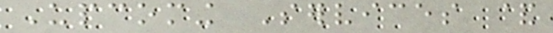Upcoming Services &
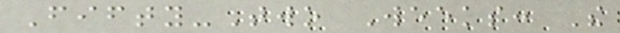Fifty-Two Weeks: The
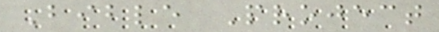Bible Project
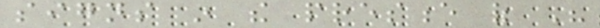signs in the presence of His
